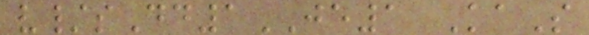v/sDd1JE1 KaS
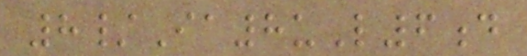8/Ia8uL6d
